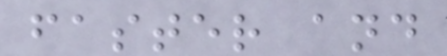faster and
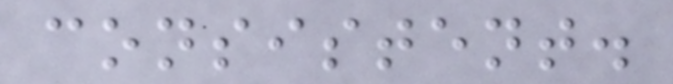consistent.
